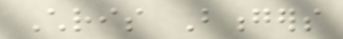Chris Bongers
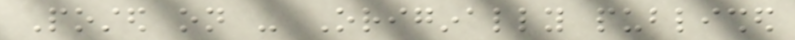Posted on - Originally published
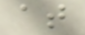at
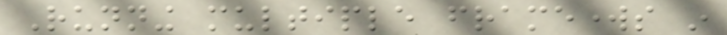Running multiple frameworks in
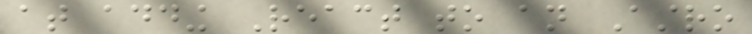at adding React to an Astro
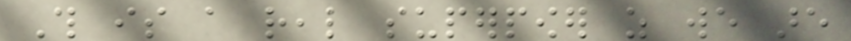This is a real superpower as we are
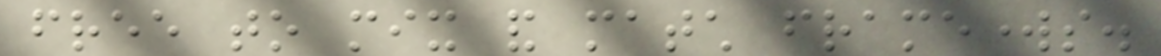free to mix and match frameworks.
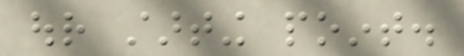our starting point.
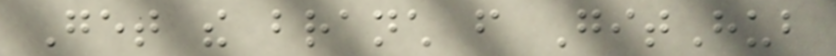Get the branch from GitHub
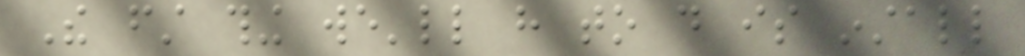The first thing we'll have to do is install
